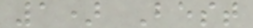1) Best
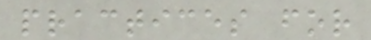practices for
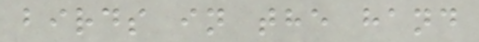birds in the hand
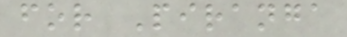for Piranga
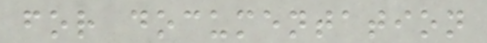for documentation
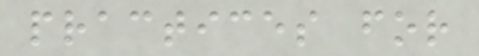practices for
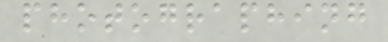photographing
